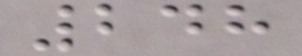248
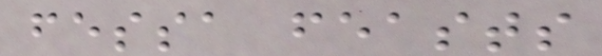fessa feasts
